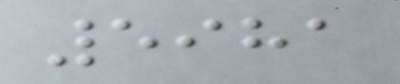5981
